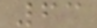63
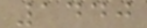1440
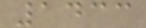1433
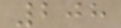208
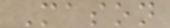Mason
